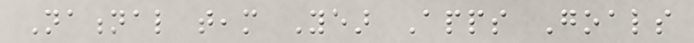National team Year Apps Goals
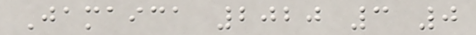Jamaica 2020 3 0
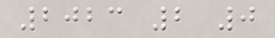2023 2 0
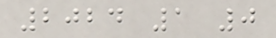2024 1 0
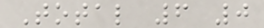Total 6 0
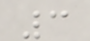3
